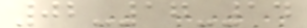02-17-14
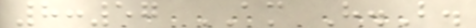8:57 AM H.B.
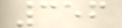356
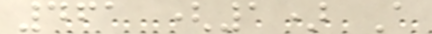461 (1) A
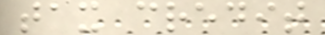tax credit
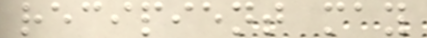recipient may
